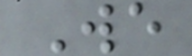We
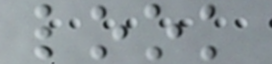look
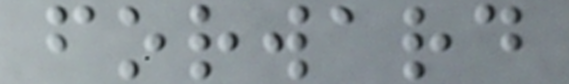forward
